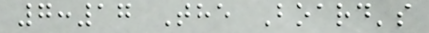7:17 The Board's
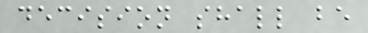decision shall be
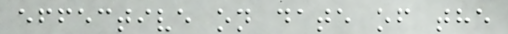effective on date of the
